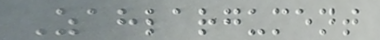Zahlargument
